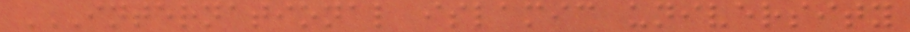INTERNATIONAL ISLAMIC UNIVERSITY
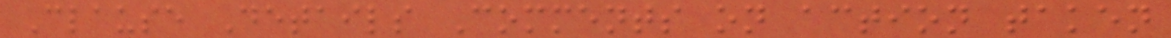Clause Details Comments on action taken
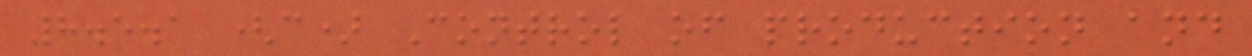8.5.1 (c) Control of production and
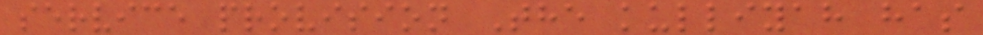service provision The kulliyah has
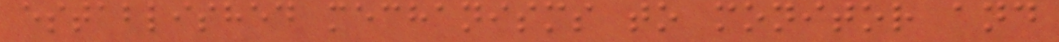established mechanisms to monitor and
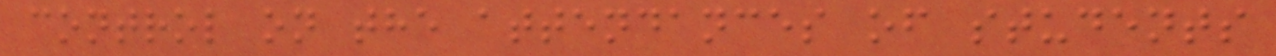control on the attendances of students
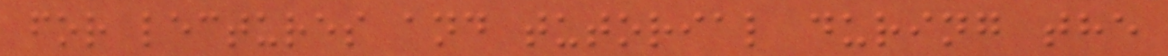for lectures and tutorial during the
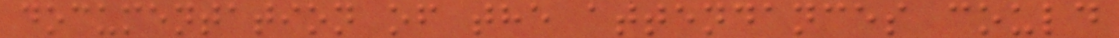documentation of the attendances could
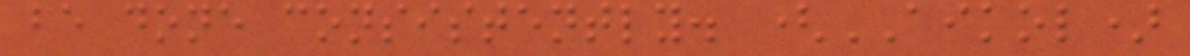be done consistently. (AIKOL)
